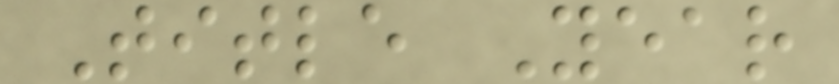Title Year
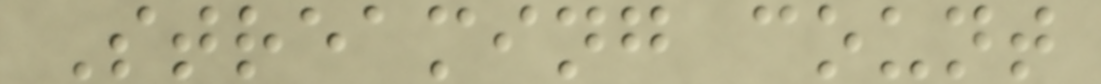Streaming count
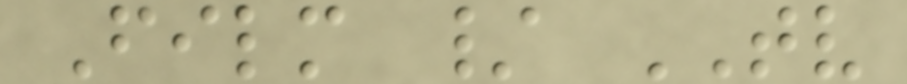Film / TV
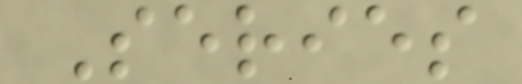Series
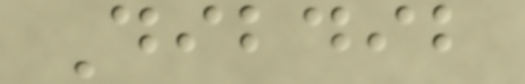Dibdib
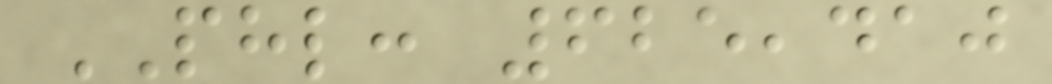PHL: 625,410
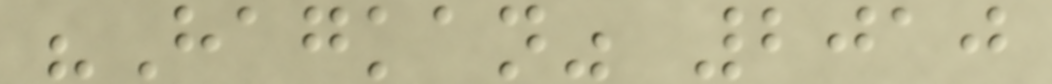"Hagkan" 2010
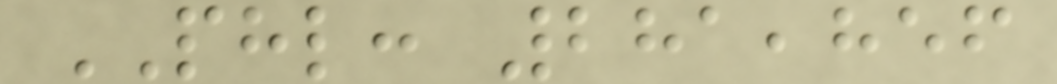PHL: 281,856
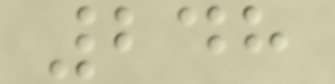248
